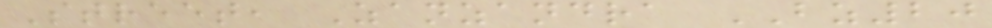Street, Zanzandra BZ20
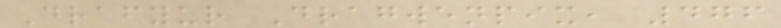Drafyur Dragwenpix, 476
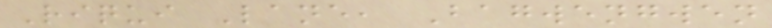Riqui Lane, Bagwengwen
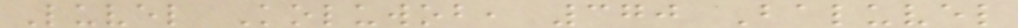Luvel Koluwob, 370 Baluvel
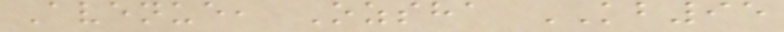Avenue, Ozsha KB95
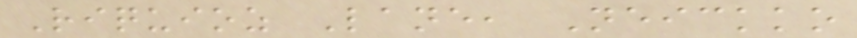Riquioz Lane, Neickko
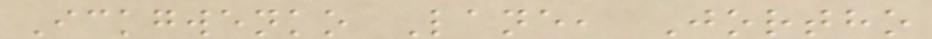Ickgwenko Lane, Jortho
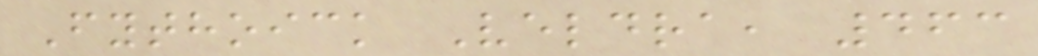Fythoick Veldra, 463
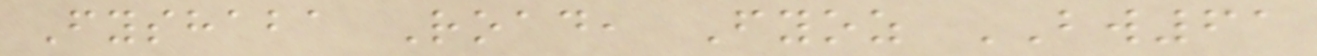Fyshaba Road, Fyoz BW61
